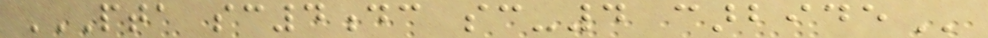PTA SC4DC SC-4 CARBIDE
